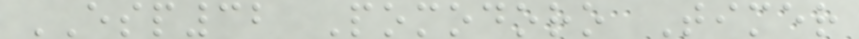ESP32 Pomodoro Timer
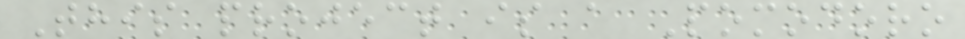This project is a Pomodoro
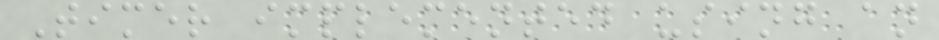Timer implemented using an
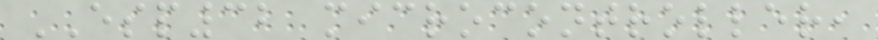ESP32 microcontroller,
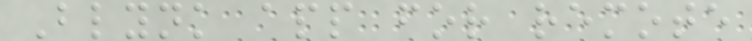Blynk app for remote
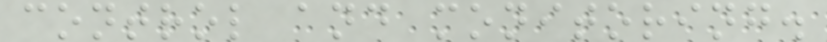control and monitoring.
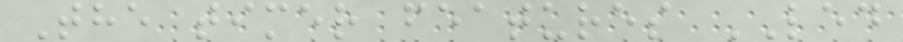The timer features LED
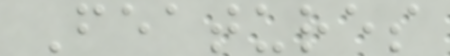Features
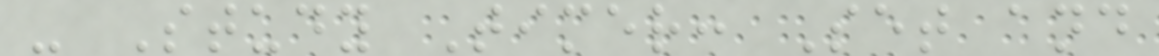- Study Timer: Set and
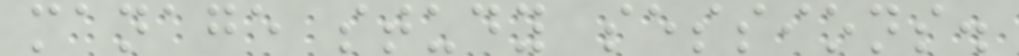manage study sessions.
